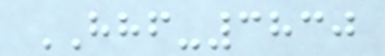HHF-3830
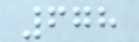678
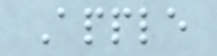Apple
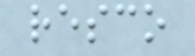resco
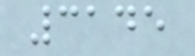3145
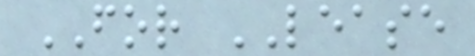FOR LEASE
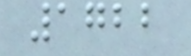1722
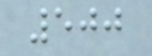500
